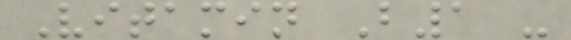Vitamin B1 -
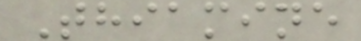Thiamine
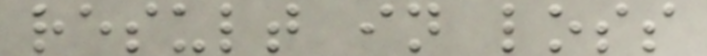result in loss
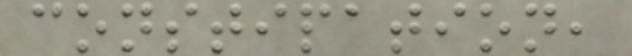constipation,
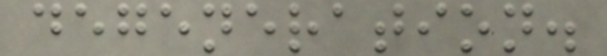degeneration.
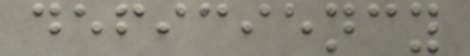deficiency
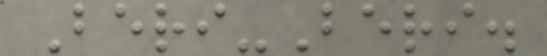Beri-Beri.
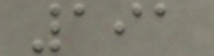191
